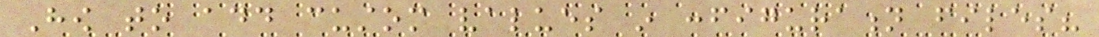How to add custom values in configuration files?
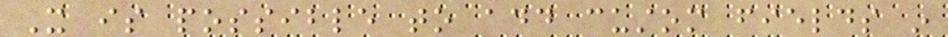It is possible to add custom fields in
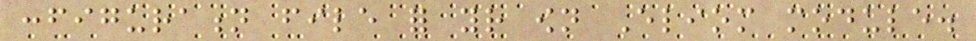configuration file for your own Eliom module.
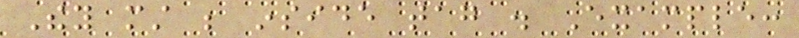They must be inside tag . Example:
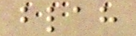blah
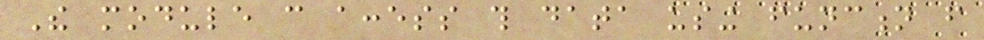The module can access this data using function from
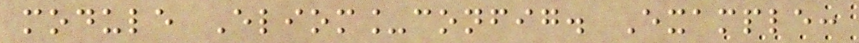module Eliom_config. Example:
